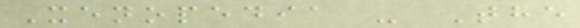Xenopedia - The
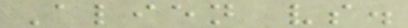Alien vs.
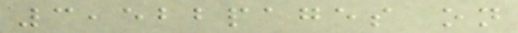3,522pages on
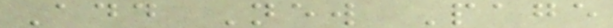Add New Page
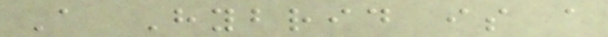A Hybrid is a
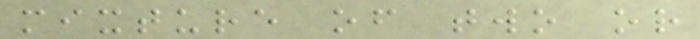mixture of two or
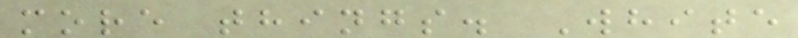more things. White
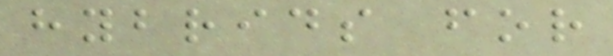hybrids for
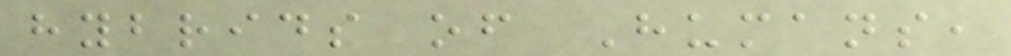hybrids of Humans,
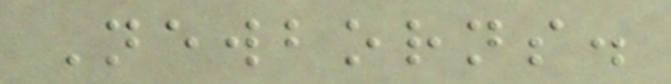Newborns.
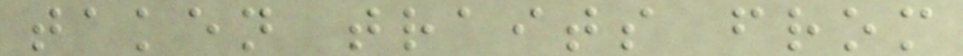taken traits from
